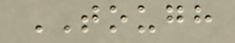TOUGH
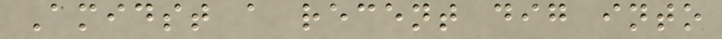Amidst a recent dig into
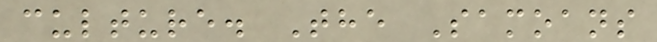culture. The Samoans
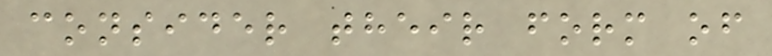consider their form of
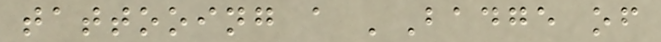tattooing a 'Badge of
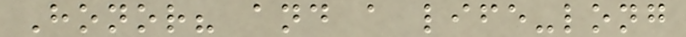Honor? and a life-long
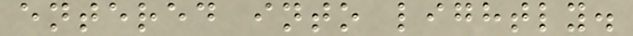entered into lightly.
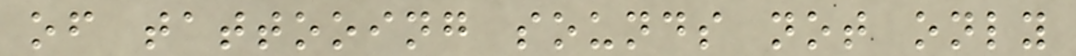of tattooing sounds not only
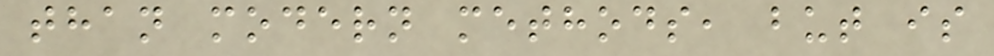than modern methods, but is
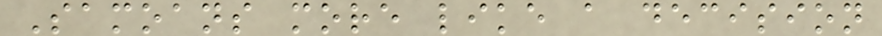Samoans more like a decision
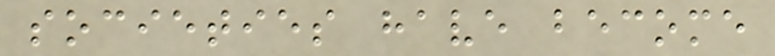societies have become
